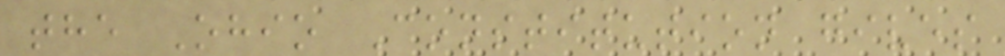the Ohio Constitution gives
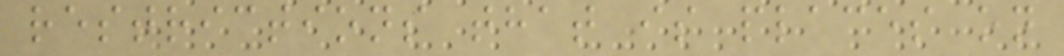restrictions that is places on
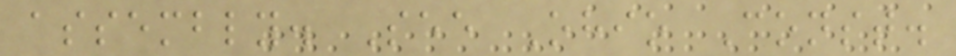assembly. See Ohio Const.
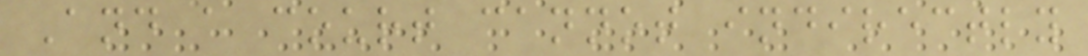And a court cannot indirectly
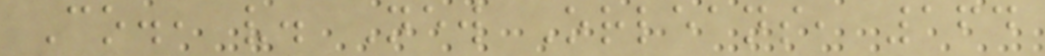Co., v. New Orleans, 164
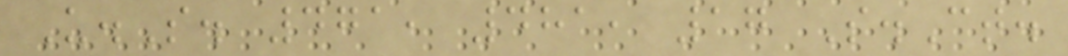U.S. 471, 481, 17 S.Ct.
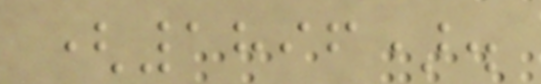(1896).
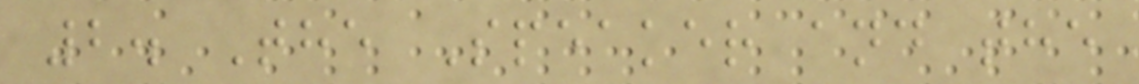2. The Speaker and the
